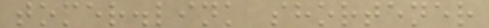tomer.link shortener
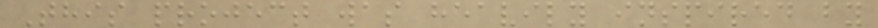This project was heavily inspired by
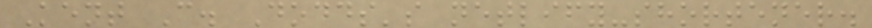Kent C. Dodds's netlify-shortener.
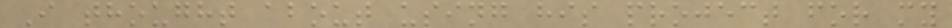I thought about using his project for my
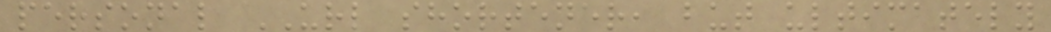personal URL shortener, but ultimately
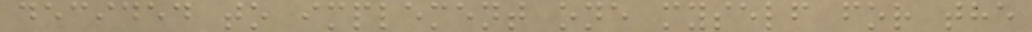decided to implement one myself for the
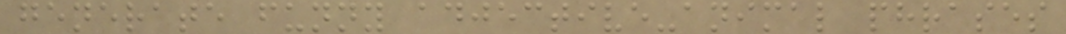generate funny adjective-animal phrases
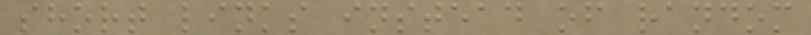short links instead of random
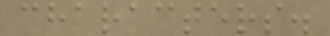characters.
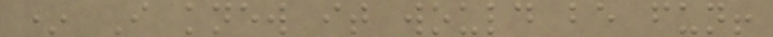* I knew it would be fun!
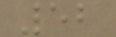52
